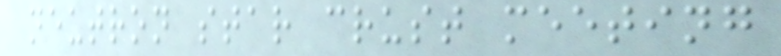neutron star crust meeting
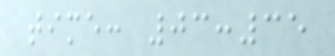time: 03:35
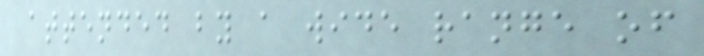attended by a wide range of
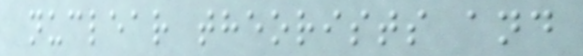nuclear theorists and
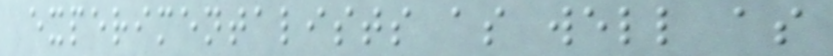experimentalists as well as
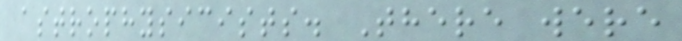astrophysicists. There were
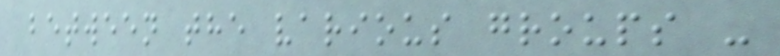between the various groups -
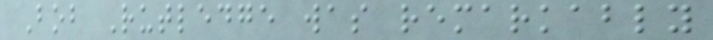Bob Rutledge was remarkably
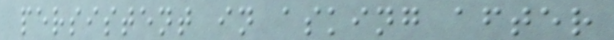persistent in asking after
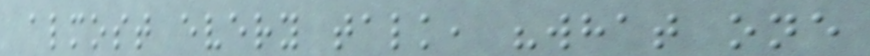almost every talk, "what one
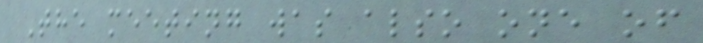The meeting was also one of
